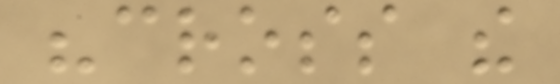"cross the
